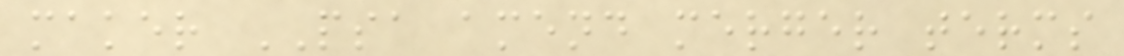maker PSA amend merger terms
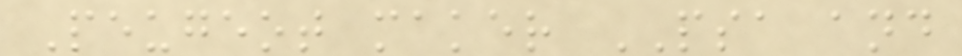Peugeot maker PSA and
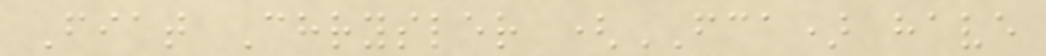Fiat Chrysler (FCA) have
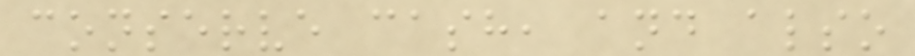conserve cash, and also
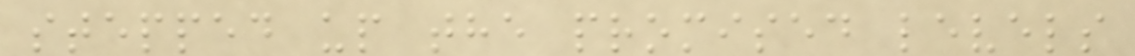stepped up the promised levels
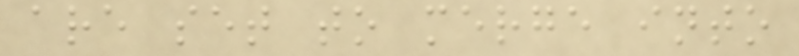are set to merge into
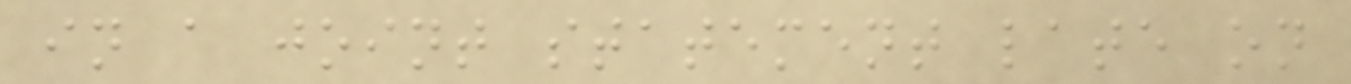in a joint statement late on
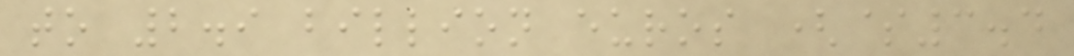to 2.9 billion euros ($3.4
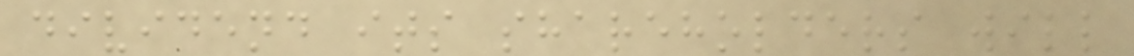dividend its shareholders will
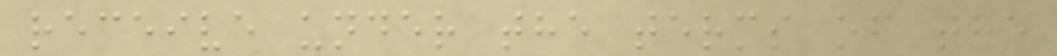receive under the terms of the
